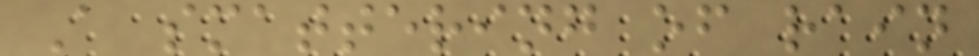A smattering of rain
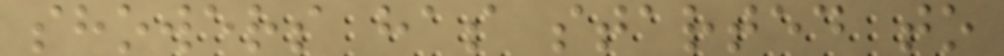showers has started to
